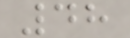48
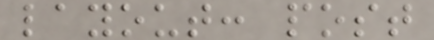layout: post
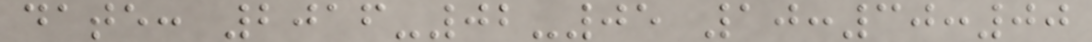date: 2016-02-05 10:30:00
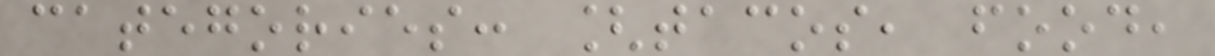categories: [tacos, food,
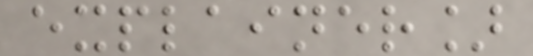explainer]
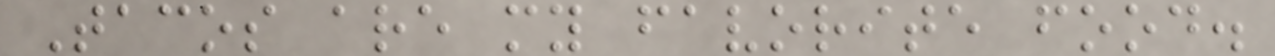Tacos are my favorite food.
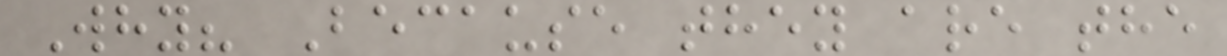Why? Because they are the
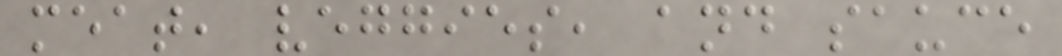meat, veggies, and sauce
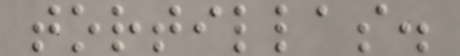tortillas.
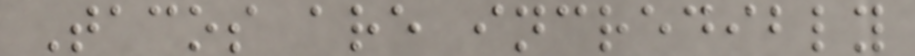Tacos are incredibly
